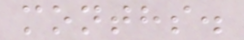months.
